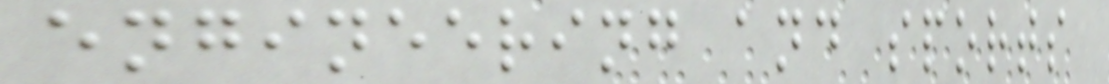engineering and sports
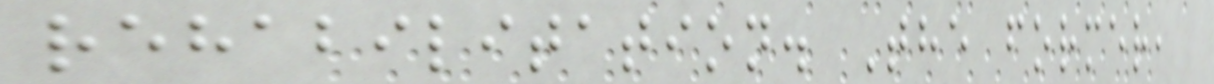rehabilitation. The former,
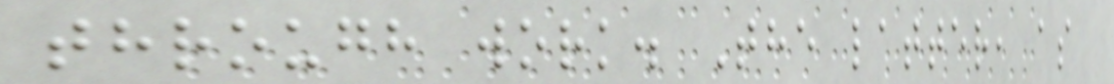through work. The latter, as
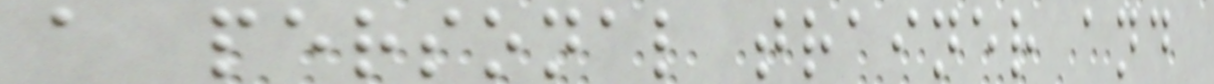a personal trainer and
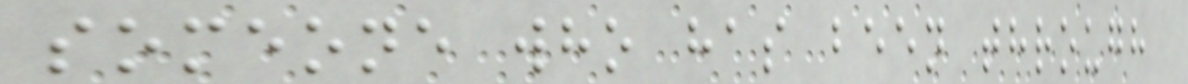someone who has been through
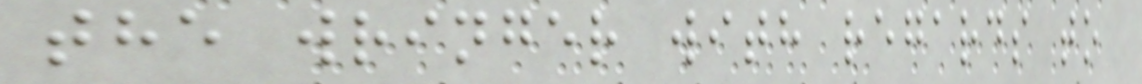the wringer with regards to
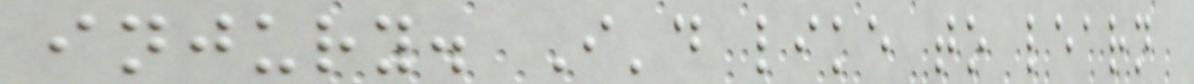injury. I'd like to learn
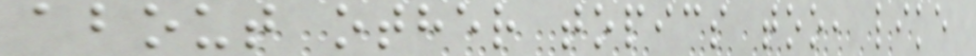about other topics too, like
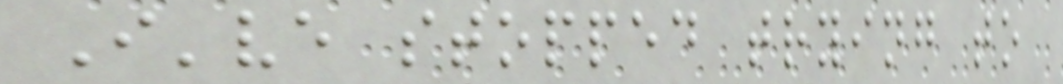I've stopped trying to
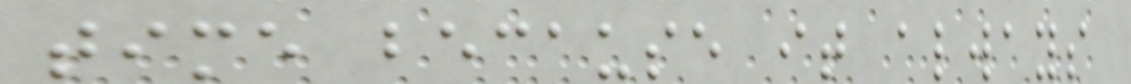time because it always
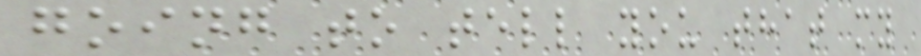going to tell you that my
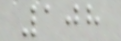108
